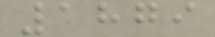1879
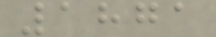1871
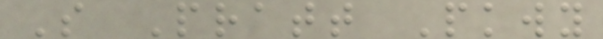S Pratt Pkwy
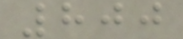800
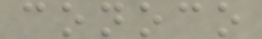conoco
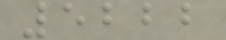5222
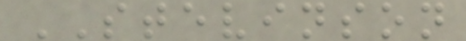STEVINSON
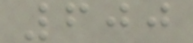600
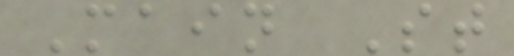Main St
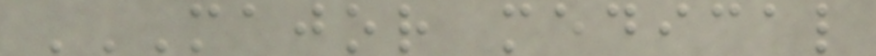MAJOR MEDICAL
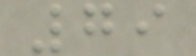79
